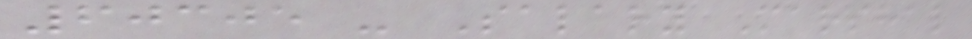60305 - Salary Marshal
